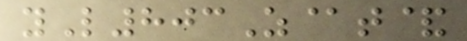yL803Z@t&
